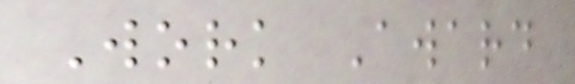Work Award
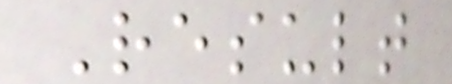Result
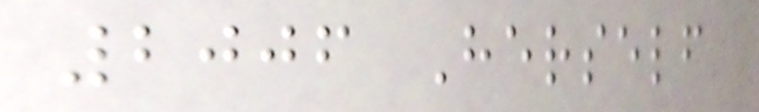2006 Herself
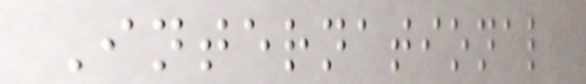International
